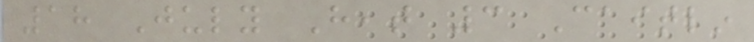18 July Heat 3 Caitlin
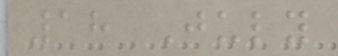18 July
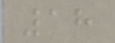18
